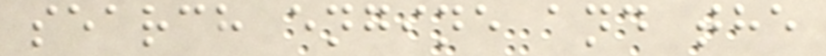search engine and the
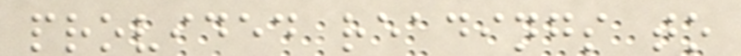provided readings to
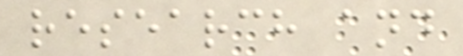research and
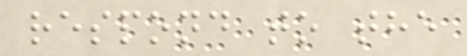respond to the
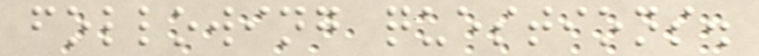following questions.
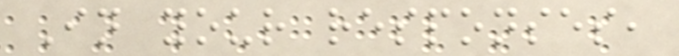In your responses,
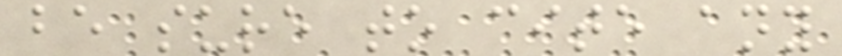be sure to cite any
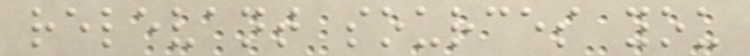relevant sources you
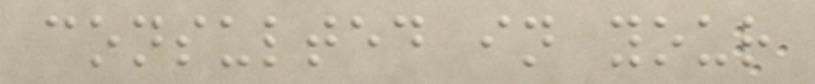consulted in your
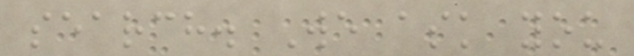search. We ask you
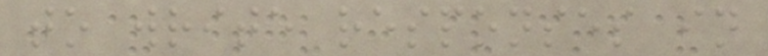to write responses in
